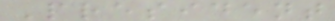President
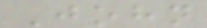John
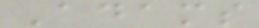Adams
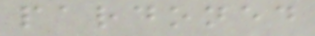pardoned
